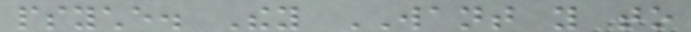psyche. They WANT you to
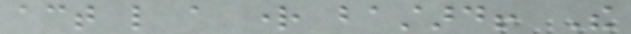act like a right bastard! The
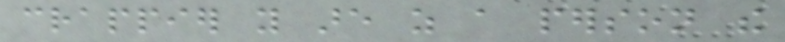crappier you are as a person the
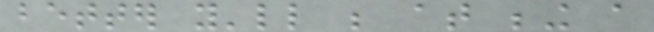better you'll be at being a
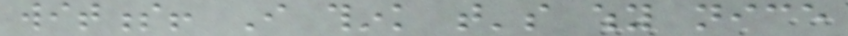witness! I think that's why nice
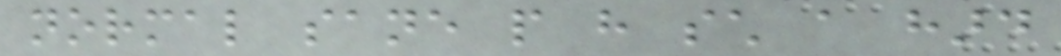normal sane people have such a hard
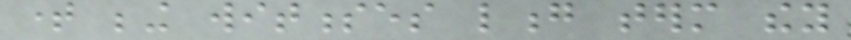time being witnesses long term they
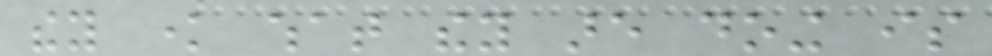they know what they are doing is
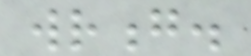wrong.
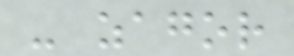- zagor
